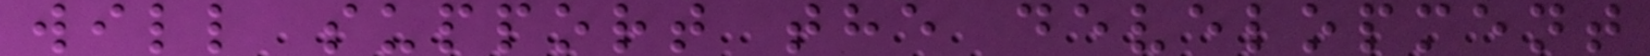will support the development
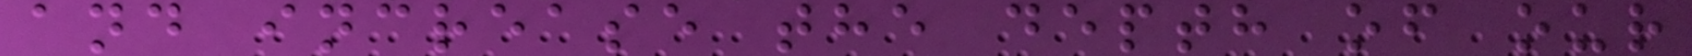and increase the depth of our
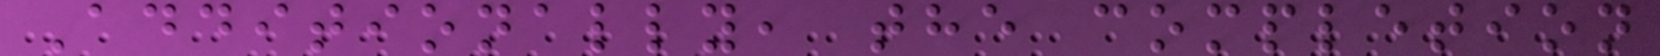Additionally, the completion
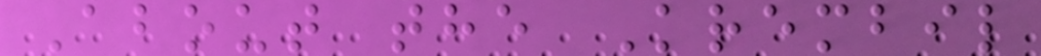About the Krembil
